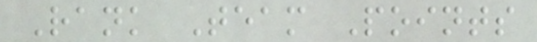Rank Team Points
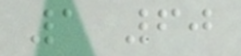1 60
